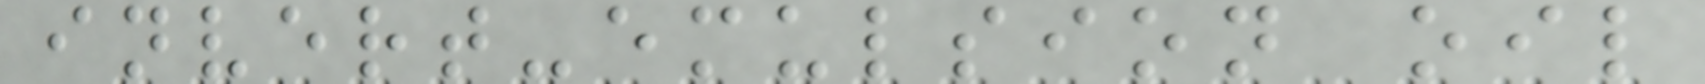invert-emulsion oil
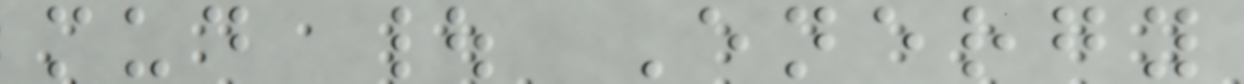mud | Energy
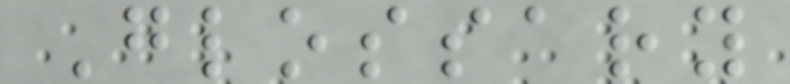Glossary
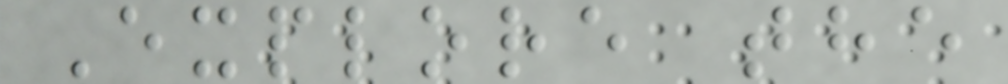Explore the
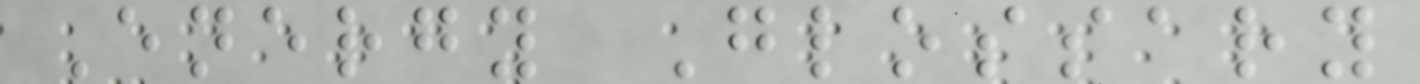Energy Glossary
